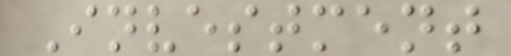Investment
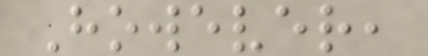However,
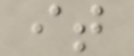it
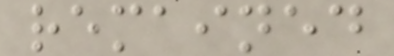remained
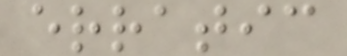erratic
